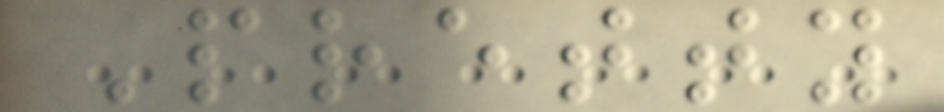Pretty
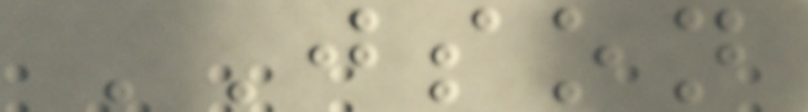JSON
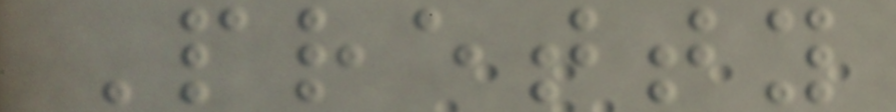Pretty
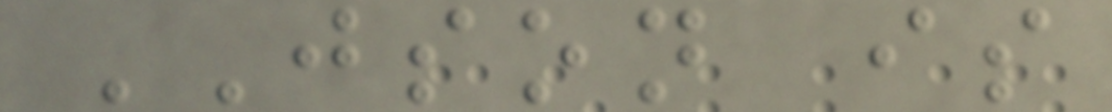JSON is
